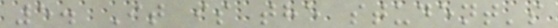5. It is the student's
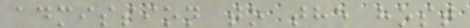admission to the host
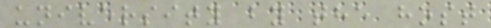university by the host
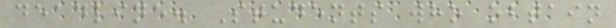deadline. Students who obtain
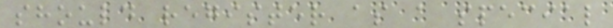should register as a special
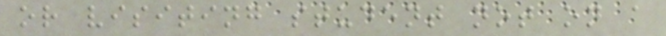or visiting student not on a
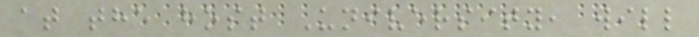at the host University, will
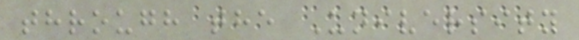through the University
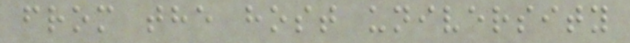from the host university
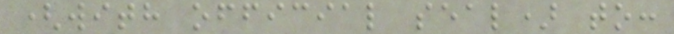(with official seal) to:
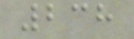238
